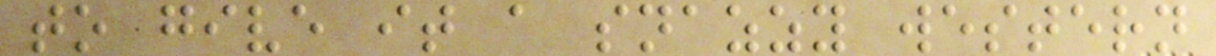to give it a snazzy western
